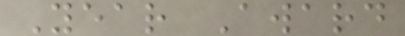Year Award
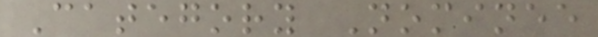Category Nominee
